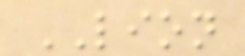LION
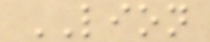LION
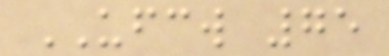UFCW 75
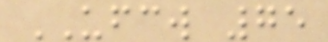UFCW 75
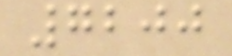7200
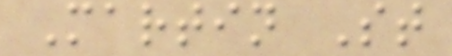Martin St
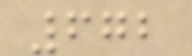672
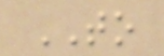TO
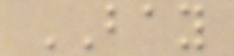BAY
